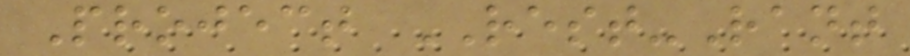Project REST-Rant
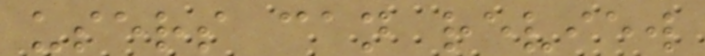users can review
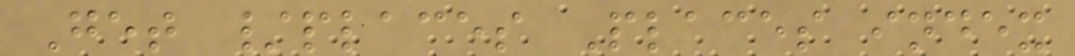Get /places Places index
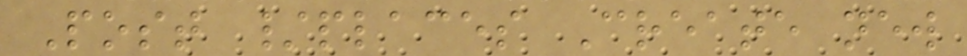Post /places Create new
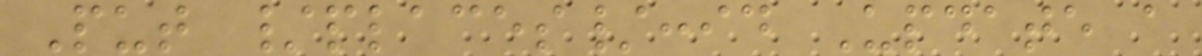Put /places/:id Update a
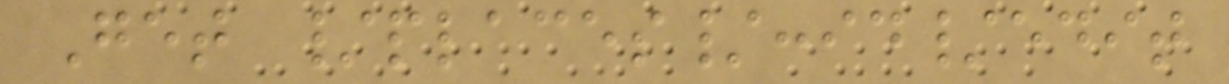Get /places/:id/edit
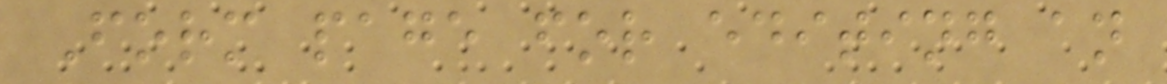Form page for editing an
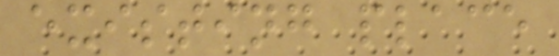existing place
